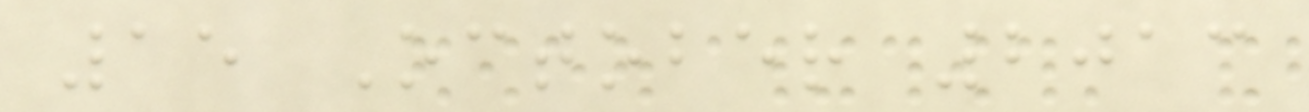15 October 2013
